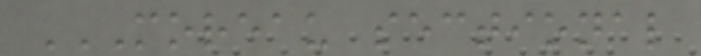MOREAU SECTIONAL
